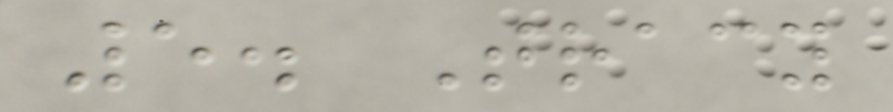5. Tracy
